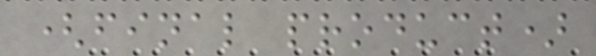(final product)
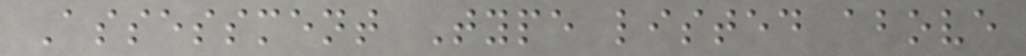Assessment Type listed above
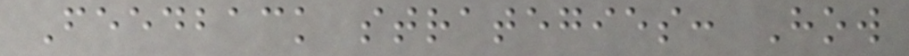Feedback strategies: How
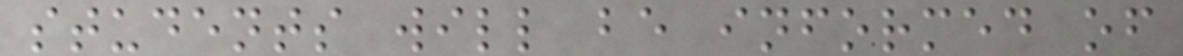students will be informed of
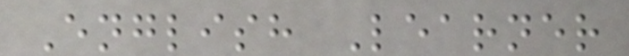English Learner
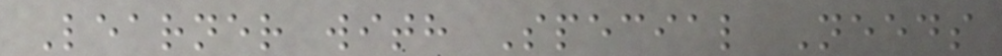Learner with Special Needs
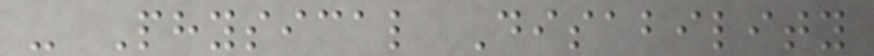- Physical Disability
